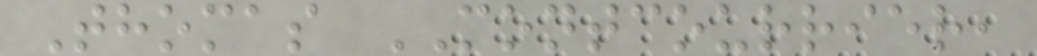Thomas MONTCOURRIER,
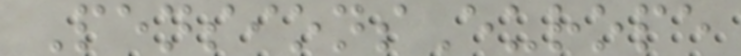PensionsEurope
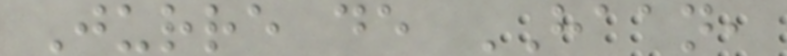Jurre de HAAN,
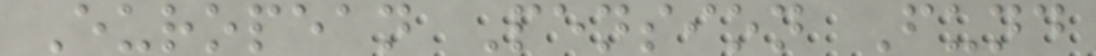European Pension Fund
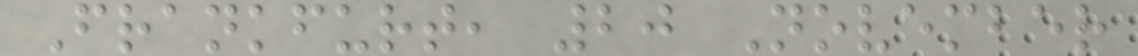Frankfurt, 20 November
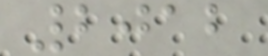2012
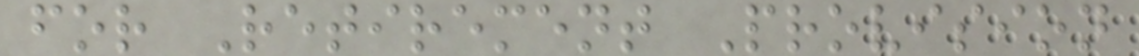for Retirement Provision
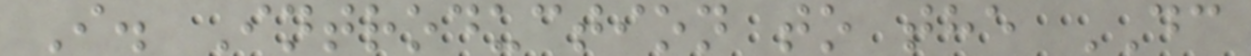I. Introduction to the DC
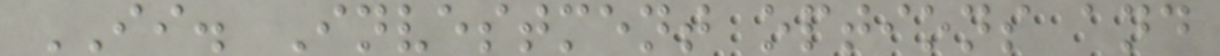II. Investment options and
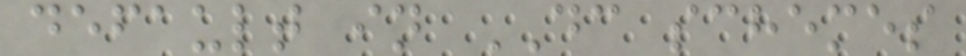default in DC schemes
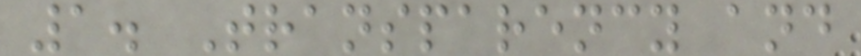1. Transparency and
